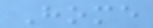Home
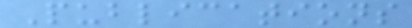Publications
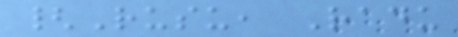{Rusu, Radu
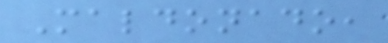Maldonado,
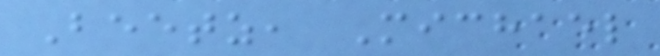Beetz, Michael
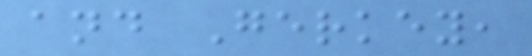and Gerkey,
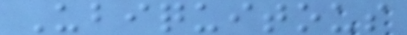Ubiquitous
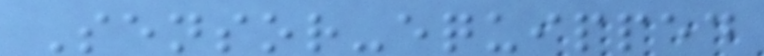Sensor-equipped
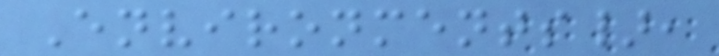Environments},
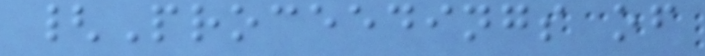{Proceedings of
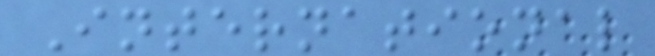International
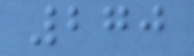270
